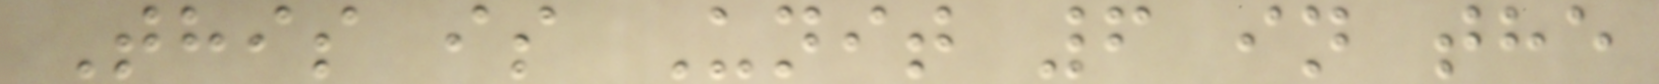This is Unit 6 in the
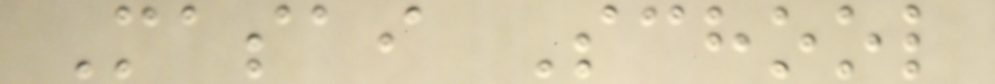Masai School
